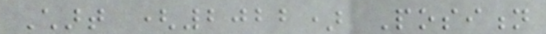Chart (2022) Position
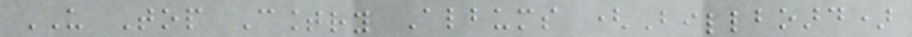US Top Country Albums (Billboard)
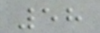58
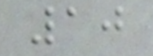10
